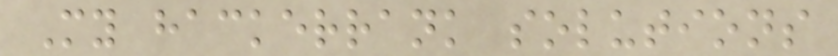My hackerrank solutions
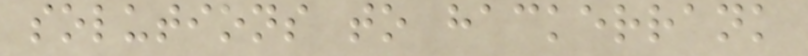solutions to hackerrank
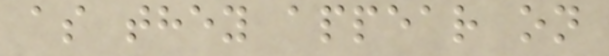as they appear on
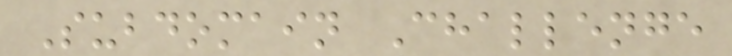Subdomain Challenge
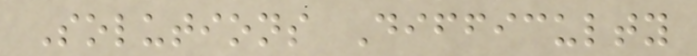Solutions Difficulty
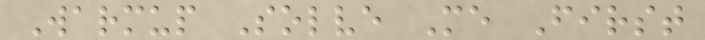Warmup Solve Me First
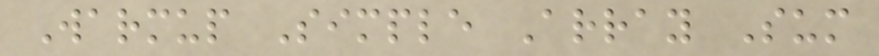Warmup Simple Array Sum
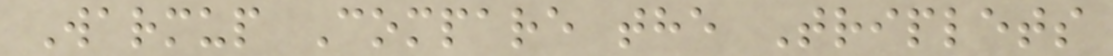Warmup Compare the Triplets
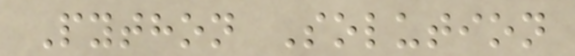Python Solution
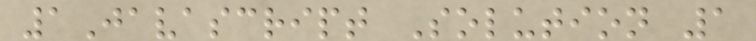1Javascript Solution 1
